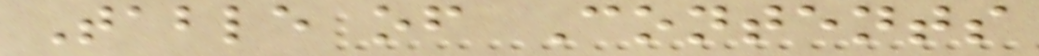Table of Contents
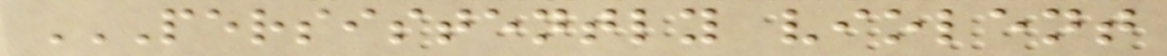PERSISTENTLY VIOLENT
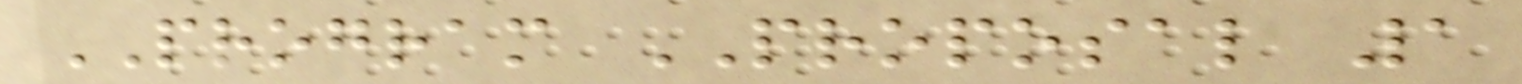PROGRAM PROPOSAL 1
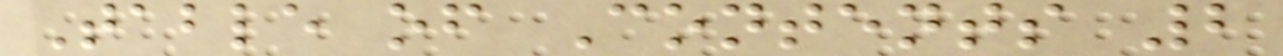Table of Contents 2
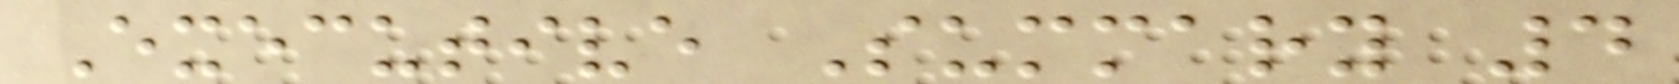Executive Summary 4
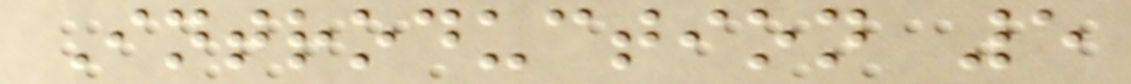Introduction 5
